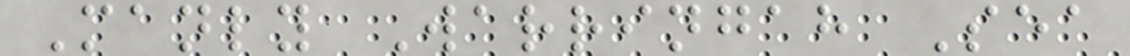Manly Warringah Sea
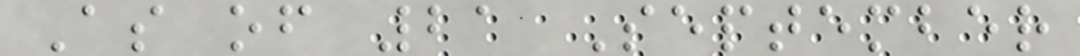As of 21 September
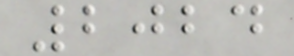2024
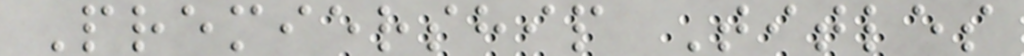Premiership Titles
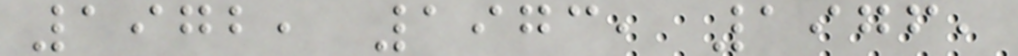1972, 1973, 1976,
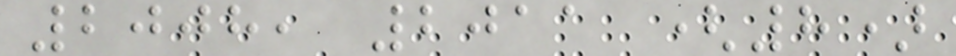2008, 2011 (8)
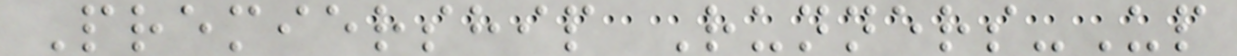Premiership Runners-Up
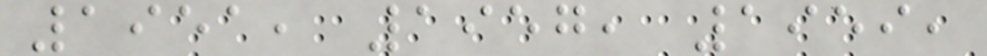1951, 1957, 1959,
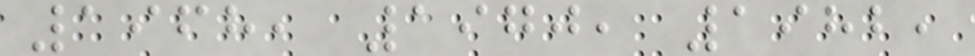1968, 1970, 1982,
